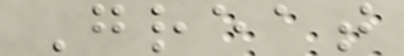Great
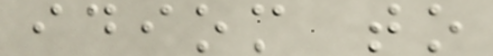idiom to
